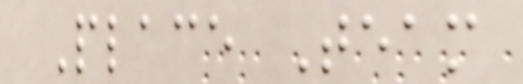Place Team
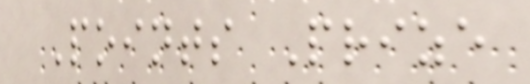Points Prize
